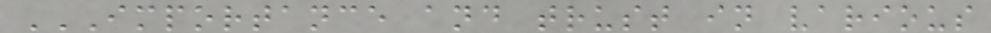IMPORTANCE AND TRUST IN VARIOUS
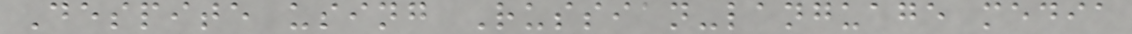Despite using Russian-language media
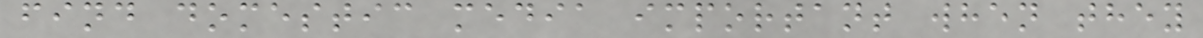find domestic media important when they
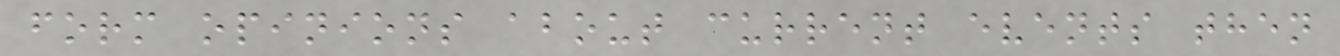form opinions about current events then
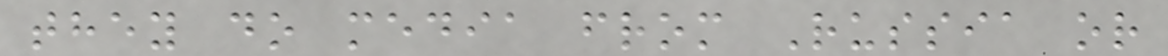they do media from Russia or
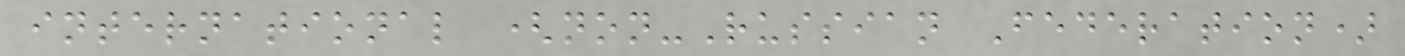international (non-Russian Federation)
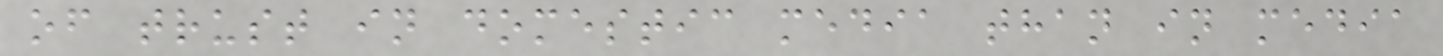of trust in domestic media than in media
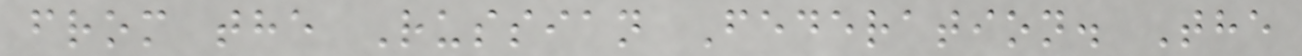from the Russian Federation. The
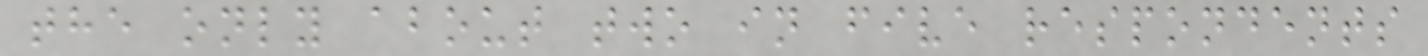the only about two in five respondents
